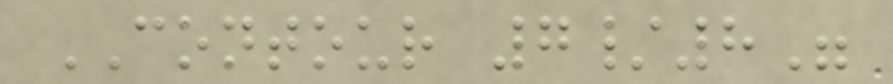CONTOUR 7/8"
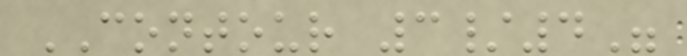CONTOUR 3/4"
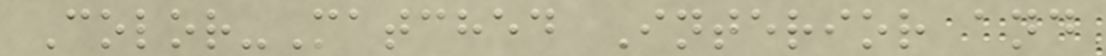Color-Matched Interior and
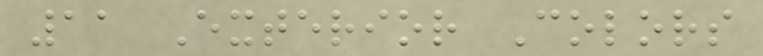11 Exterior Colors
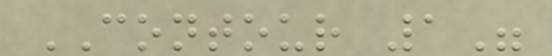CONTOUR 1"
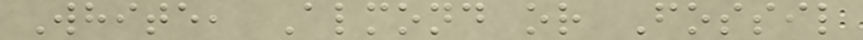White, Almond or Fossil
